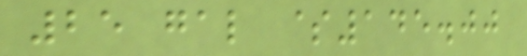25 gal $145.00
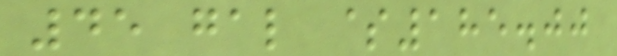45 gal $185.00
